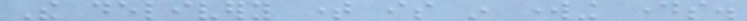The delivery time is in working days.
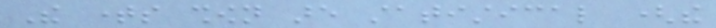The times shown are statistical (the
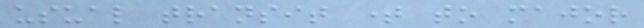usual transit time to major
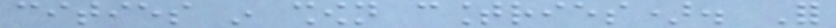cities in shown countries). For
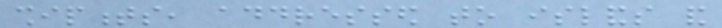shipments, addressed to islands and
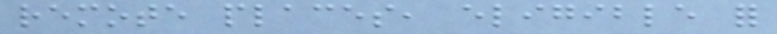remote places, eligible for
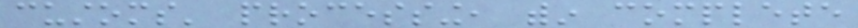customs' processing, within complete
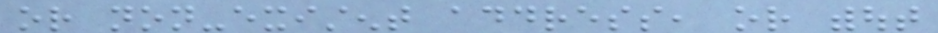or non-existent address, or without
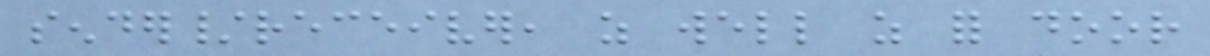sender/receiver, as well as for door
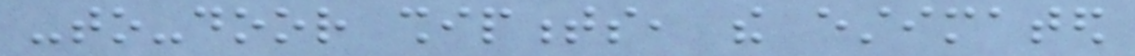-to-door shipments, the estimated
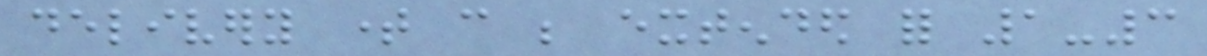delivery time can be extended for 1-3
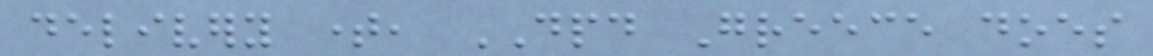delivery time, DPD Greece does
